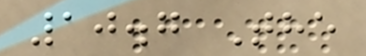10.7 The
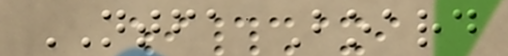NTFA Board
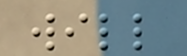will
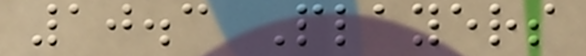10.3 Players
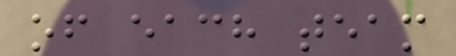of each team
